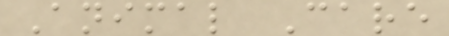Animal Care
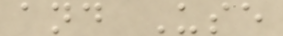and Use
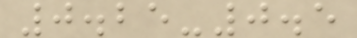0.25-0.5
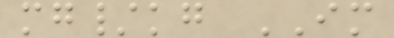mg/kg IM
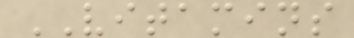VITAMINS
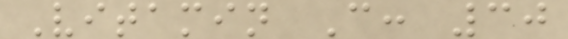Vitamin C: 30
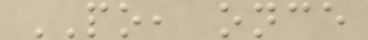PO, once
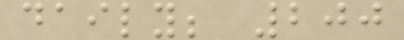daily; 200
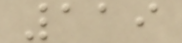119
